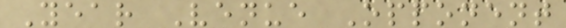Year Venue Opponent
